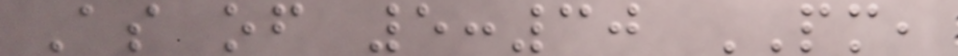As of 5:30 PM,
